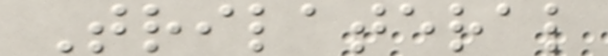Trilateral
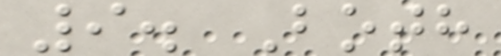9. Both
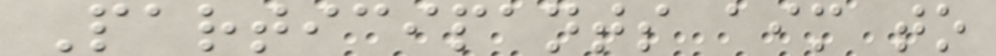Participants aim to
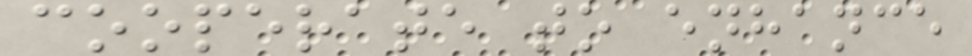cooperate to enhance
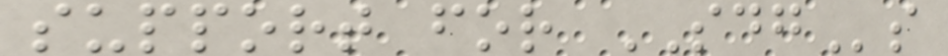support for SDGs
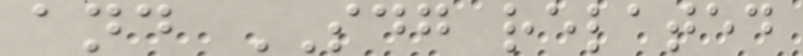and SDG related
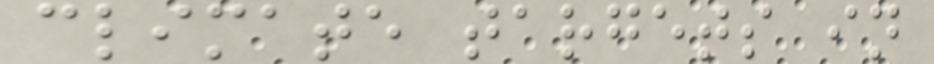climate targets in
